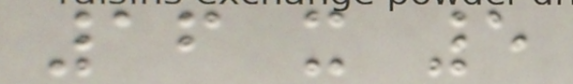16 x 5
